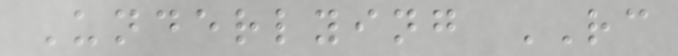Underlying RC
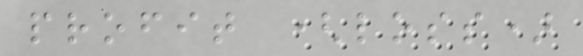profit (loss)
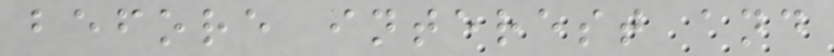before interest and
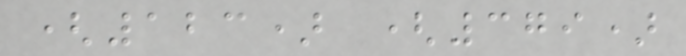(123) (379)
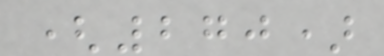(270)
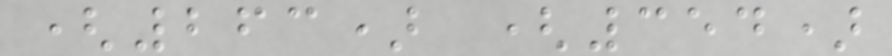(263) (354)
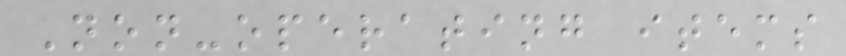Non-operating items
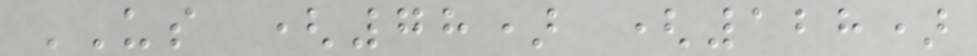US (78) (128)
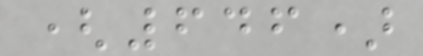(646)
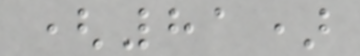(81)
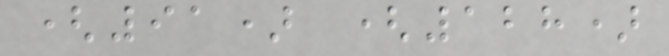(91) (128)
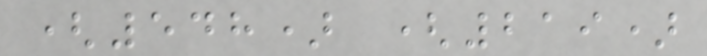(548) (219)
